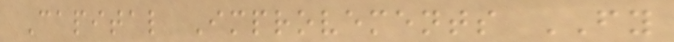Capital Improvements FY
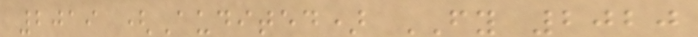2019 (Audited) FY 2020
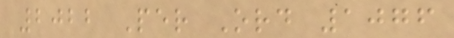2022 Per Ord 1076
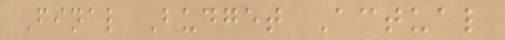Final Budget Actual
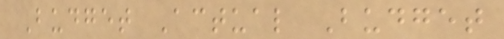Budget Actual Budget
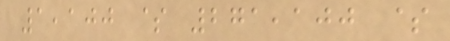1,100 $ 271,100 $
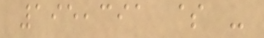195,391 $ -
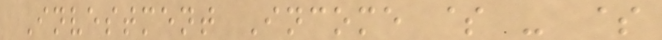Investment Income $ - $
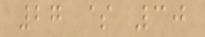27 $ 30
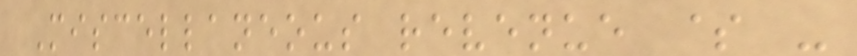Miscellaneous revenue $ -
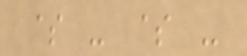$ - $ -
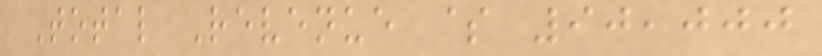Total Revenue $ 90,000
